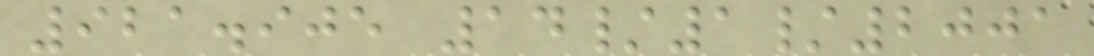921.905 14/1/2001
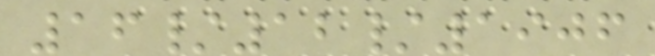16/12/1906
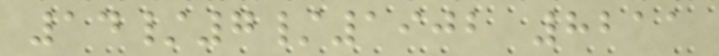14/7/1902 8211
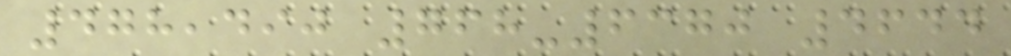478,490 768-6370 4644
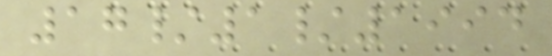17/1/1994
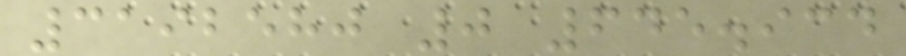3192580 0 645.934
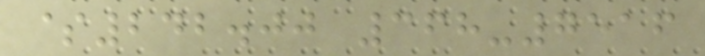$242.00 368-7516
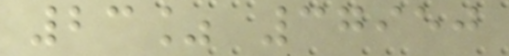23% 37950
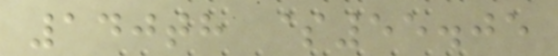140th $55.05
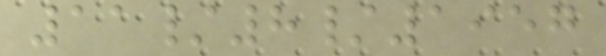11/8/1957
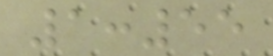1:55
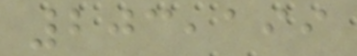203,199
